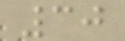30
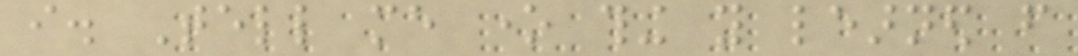i. Tell me one thing you learned from
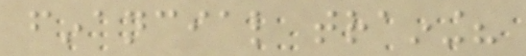financial training?
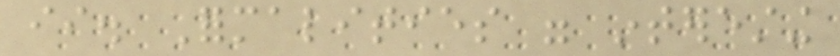ii. Formalities were interesting
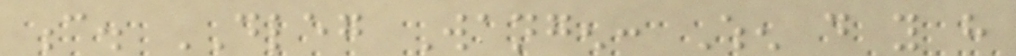c. DLEG Wangen: When do you have
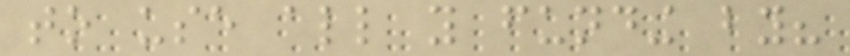to use all you funding by?
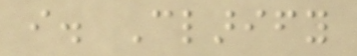i. Clarify
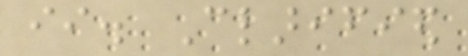ii. Clarified
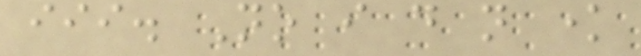iii. No i do not know
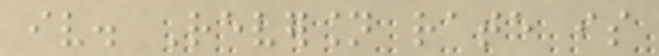iv. Reversion rate is
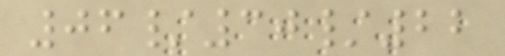06/30/22
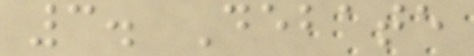3. Debate
